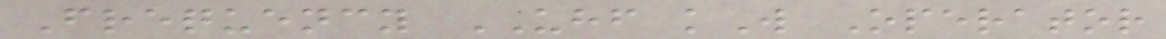Frequency UHF kW Operator
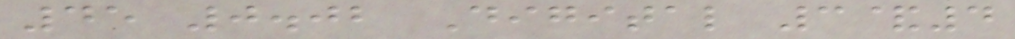45 0.02 Digital 3&4
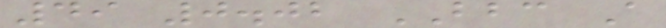49 0.02 BBC A
